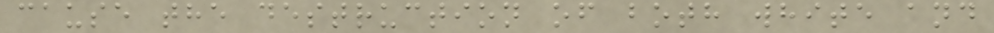cause the destruction of both white and
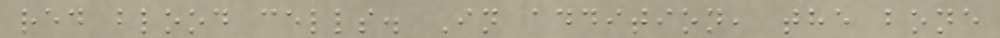red blood cells. In addition, the bone
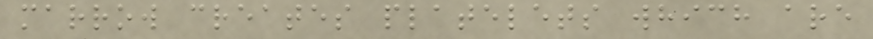marrow creates platelets which are
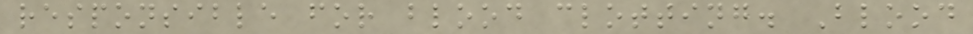responsible for blood clotting. Blood
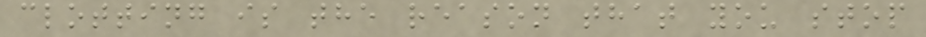clotting is the reason that you stop
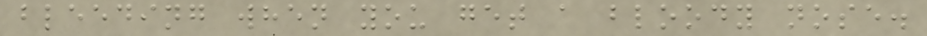bleeding when you get a bloody nose.
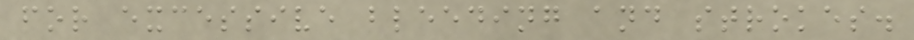for excessive bleeding and strokes.
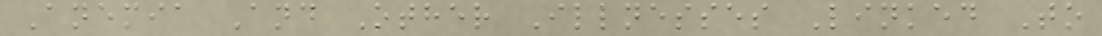Anemia And Other Illnesses Linked To
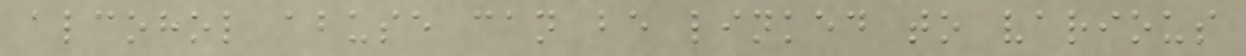alcohol abuse can be linked to various
